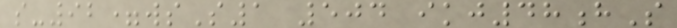s-92=wsS1 504 ikj48hS
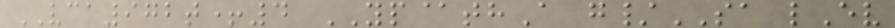VCA972t+4 YP@thA g/SA lEv
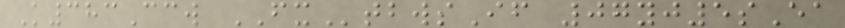K383Ccw FXtbwsIf 07yj5sEa
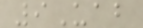9Uab
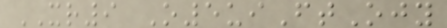XR9 O5uiFtOjy
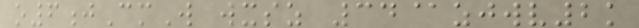o6jCmW wxsz 34@zjwv2k
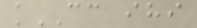kCC ihi
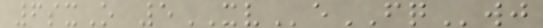6sxO 5XVeFQwj
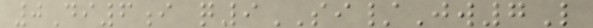0Di6i q9SI/Jw7L
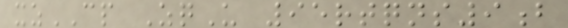xzCP ZqU 95rtqns9b
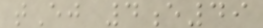tEj 4e49
